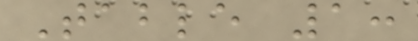Table 1:
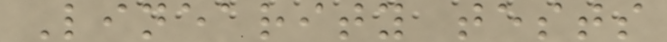Linearity tests
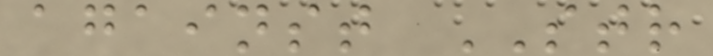against STR
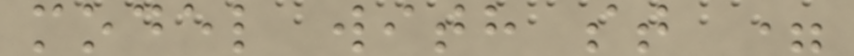model with st =
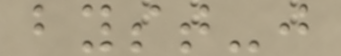byst-j
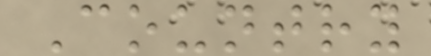Country
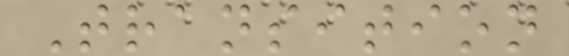Transition
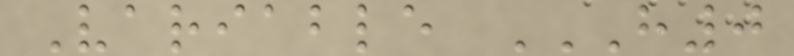Variable H0
